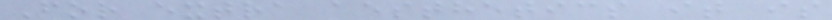For extra aesthetics it is
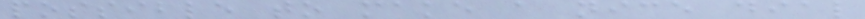possible to make a nice dial
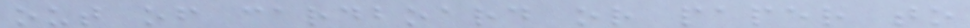out of cardboard or paper to
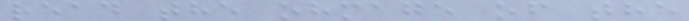read the ohmage of the
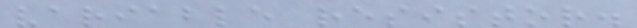variable resistor.
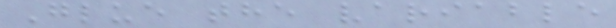Glue the variable
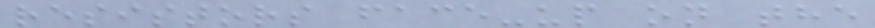resistors face-up on the
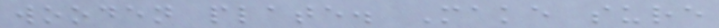wooden plate. Make sure
